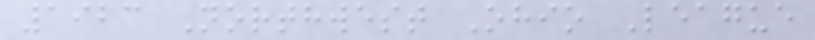1923 Northwest Ohio League
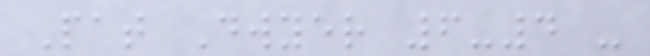Pat Dwyer 6-4 -
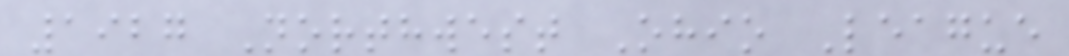1927 Northwest Ohio League
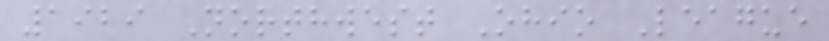1929 Northwest Ohio League
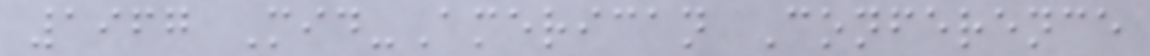1967 Mid-American Conference
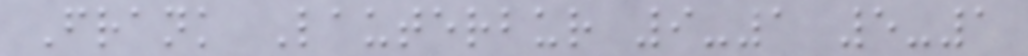Frank Lauterbur 9-1 5-1
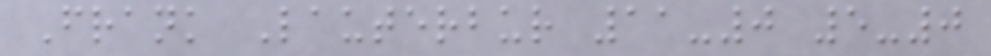Frank Lauterbur 11-0 5-0
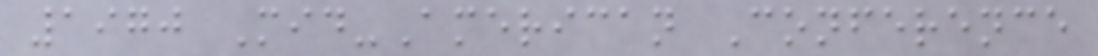1970 Mid-American Conference
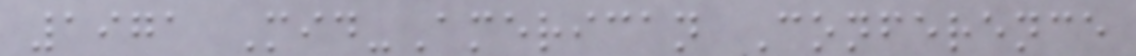1971 Mid-American Conference
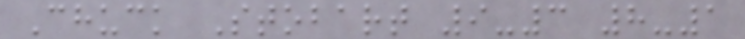Chuck Stobart 9-3 8-1
